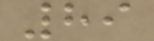89
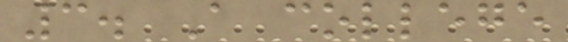3. A college
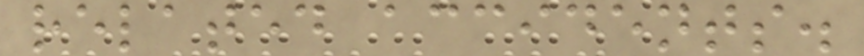related accidents.
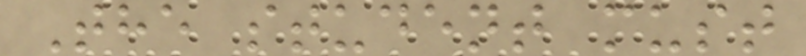The student must
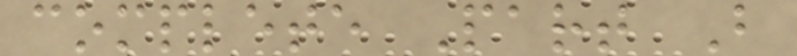complete Part B
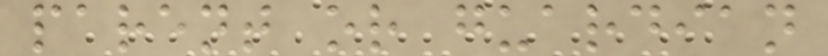parent or guardian
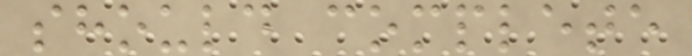should complete
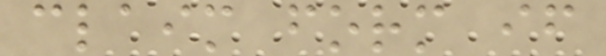claim form if
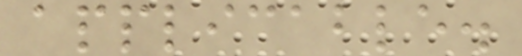applicable.
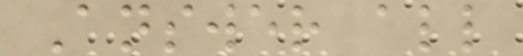Answer all
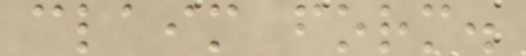claim form.
